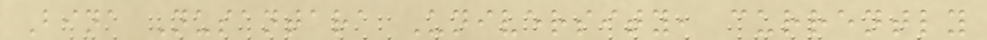Bina Nusantara University, currently
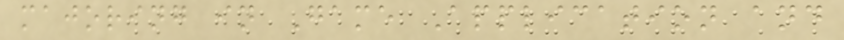majoring in Game Application and
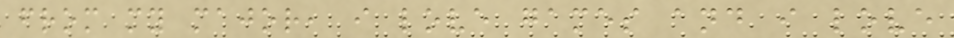from my major, i love games and i love
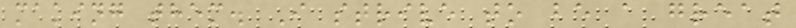making them. I strive to be a great
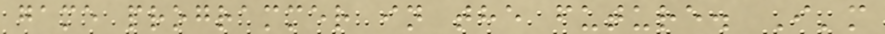game programmer in the future. I'm
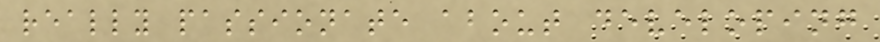really passionate about developing
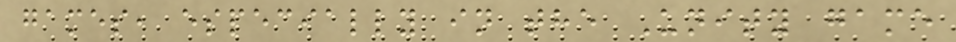games, especially in the Unity game
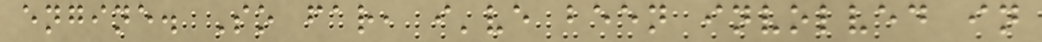engine. So far, i've been involved in
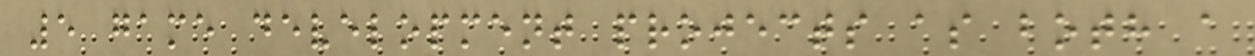5 game development projects as both a
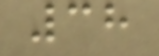38
